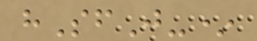hSfJ-*
